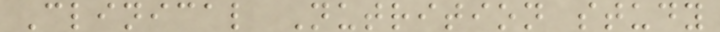Clinical Nutrition study
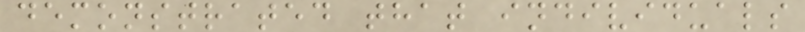demonstrated that individuals
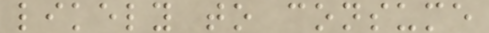likely to consume
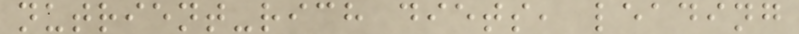nutrient-rich diets, leading
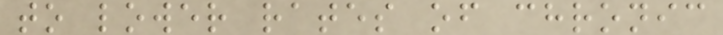to lower rates of chronic
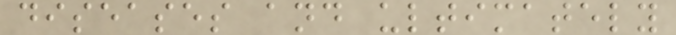diseases and ultimately
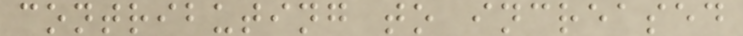contributing to increased
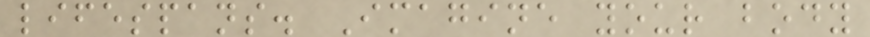lifespans. Imagine your body
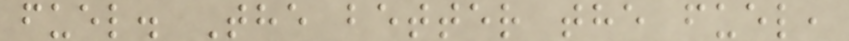fuel. The better the fuel,
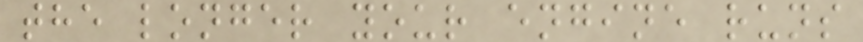the longer your engine runs
